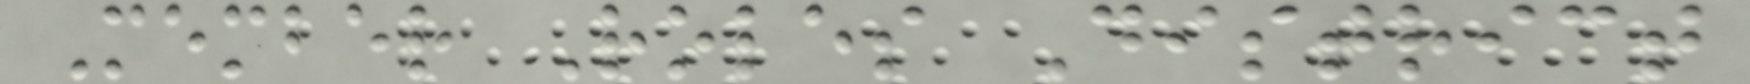Member Roles District
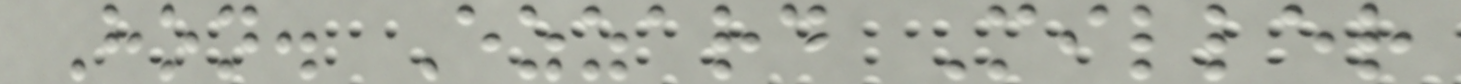Hon. Ezzard Miller
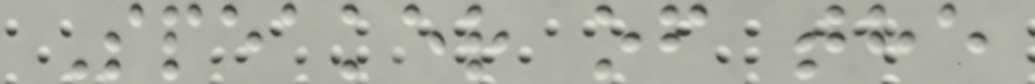Speaker of the
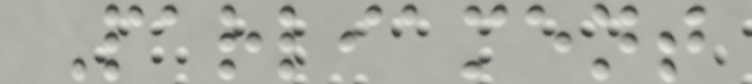Parliament
